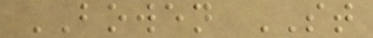BOWEN ST
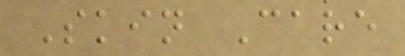Skin Care
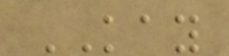KAY
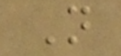N
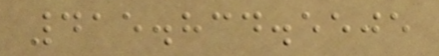415.834.5505
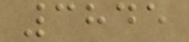3845
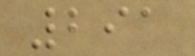291
